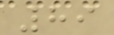89
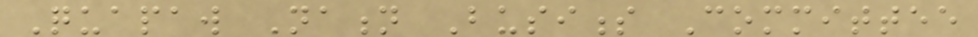Quapaw Nation Business Committee
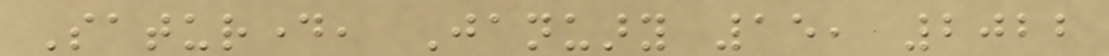Saturday, January 15, 2022
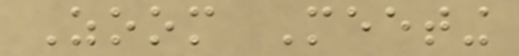Zoom Meeting
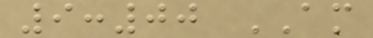9:00 AM
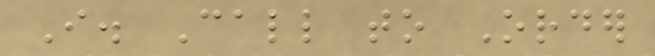I. Call to Order
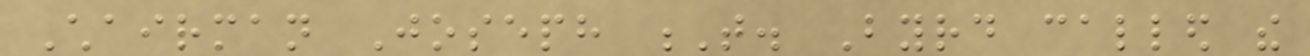Chairman Joseph T. Byrd called the
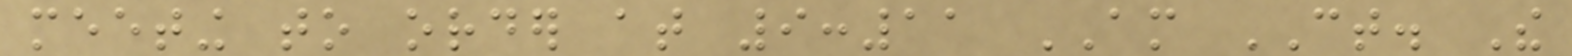meeting to order at 9:11 AM CT. The
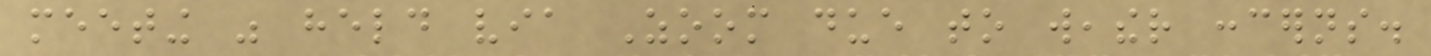meeting was held via Zoom due to weather concerns.
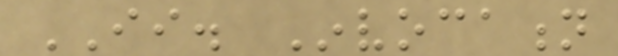II. Invocation
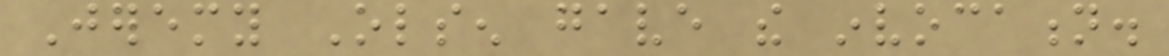Jeremy Olsen gave the invocation.
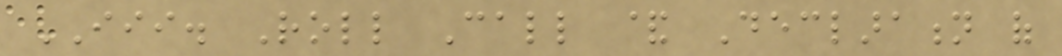III. Roll Call & Declaration of
